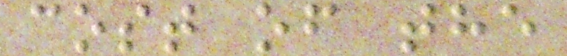cost of the
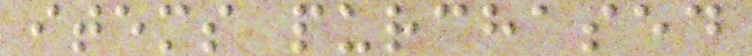items purchased
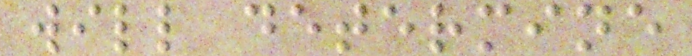will determine
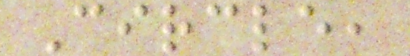Circle,
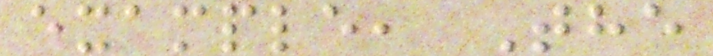example, The
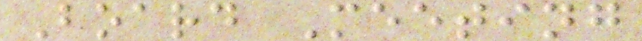Board Meeting
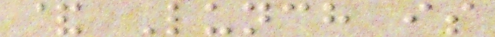& Lunch is
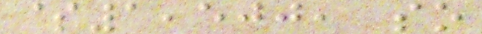$1,500, so
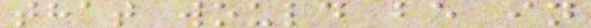that would be in
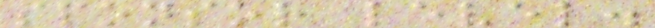sponsor level.
